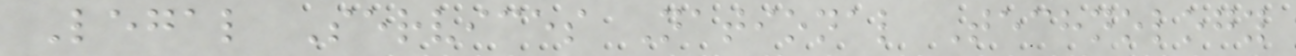Legal Services National Technology
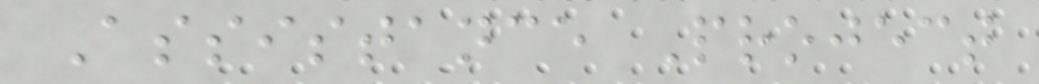Assistance Project
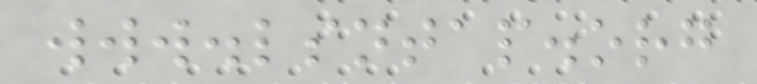www.lsntap.org
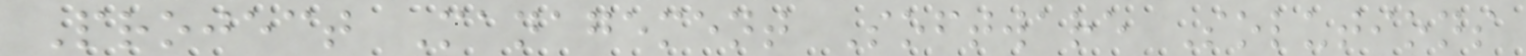Project Management Software Solutions
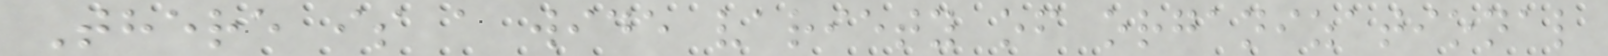There is a wide variety of organizational
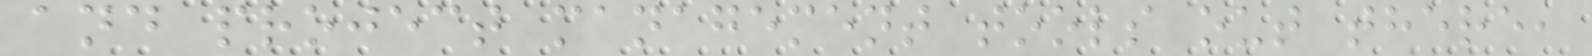and project management tools out there,
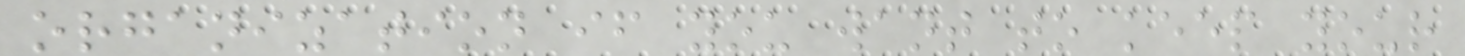organization if you want to keep your
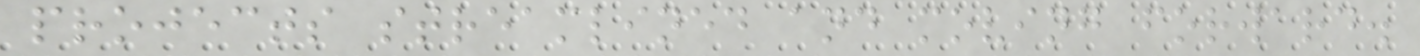projects streamlined and moving forward.
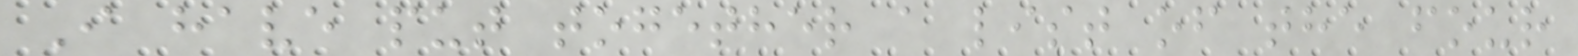I have put together a list of the four
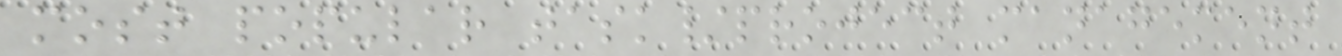most popular task/project management
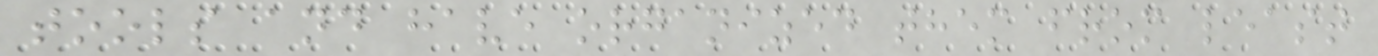tools and have organized them from least
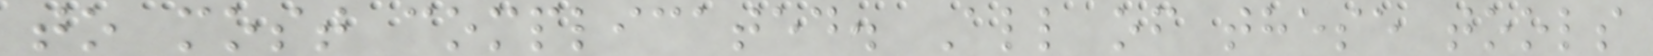to most complicated. All of these tools
